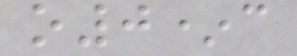o0*c
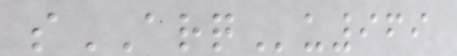sARQu969
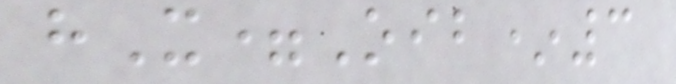hX=Oib*3
